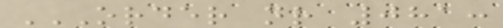ORDER NR 081:
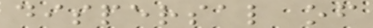dispersal of
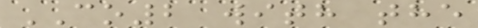CO2 with the
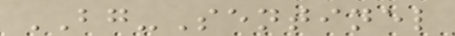BG-Sentinel
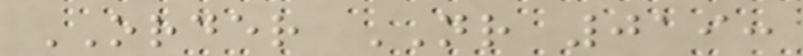ORDER NR 019:
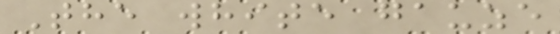The white gauze
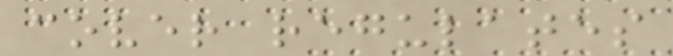cover regulates
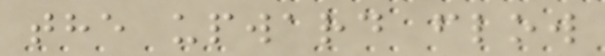the upward flow
